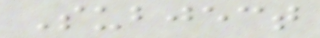Subject
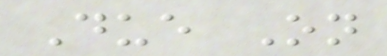Due On
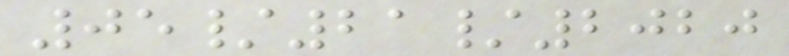05/21/2020
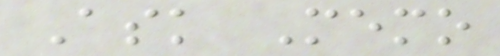Ask Memo
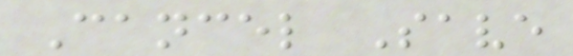Cancel Save
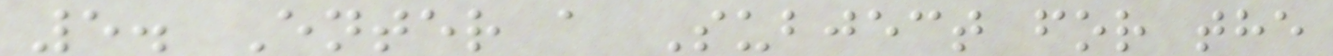5. Enter a Subject for the
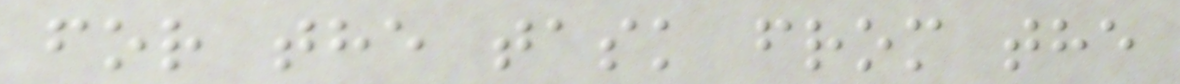for the task from the
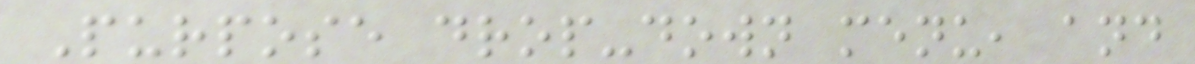Purpose drop-down menu, and
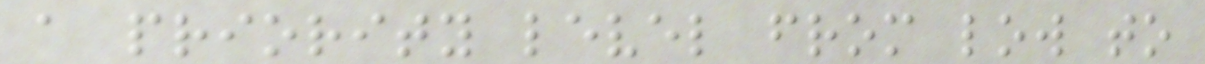a priority level from low to
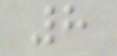8
